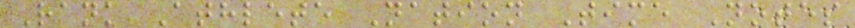Rank Athlete Nation Time Notes
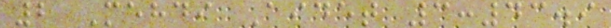2 Mehdi Aidet 3:43.9
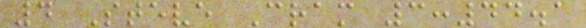4 Steve Cram 3:44.1
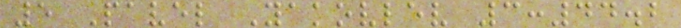5 Pavel Yakovlev 3:44.2
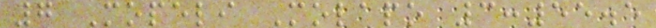7 Mopeli Molapo 3:55.5
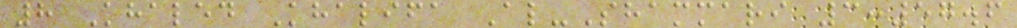8 Khaled Khalifa Al-Shammari 3:57.6
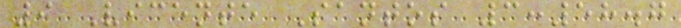9 Vicente Santos 3:58.7
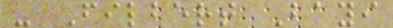- Filbert Bayi
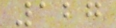127
